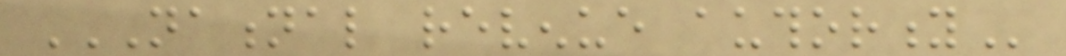NATIONAL REVENUE AUTHORITY
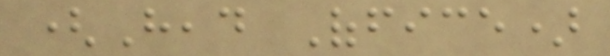(Head Office)
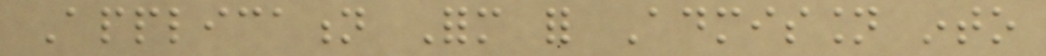Application Form for Admission into
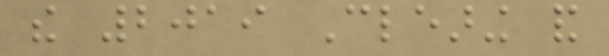the 2019 Clearing and
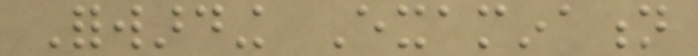Forwarding Examination
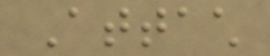Attach
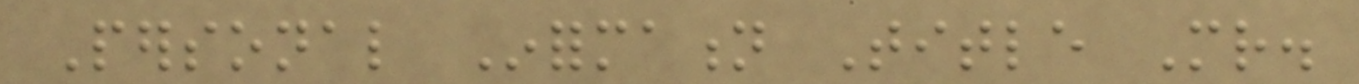Personal Information Title Mr.
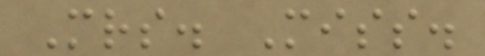Mrs. Miss.
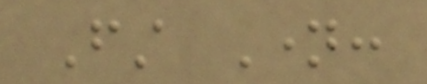First Name:
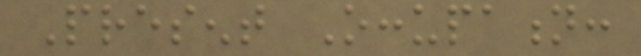Present Occupation:
